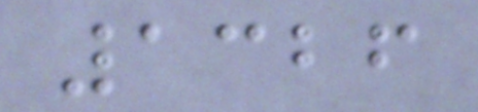1326
